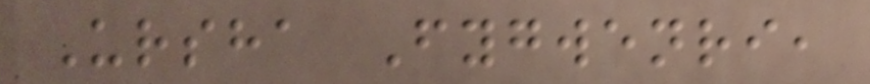Ursha Fygwenri,
